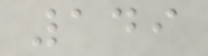149
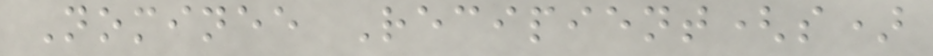Nominee Recipient(s)
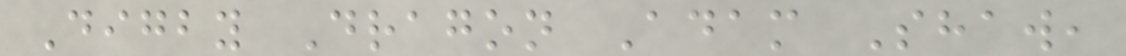Digby Dragon Adam Shaw,
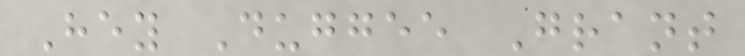Hey Duggee Grant
